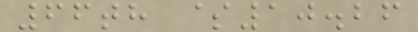66th $10.26
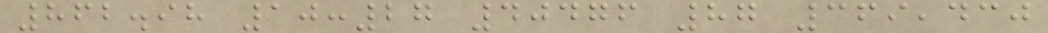862.98 10:27 40476 87 369,430
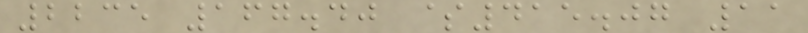2235 167.40 $415.07 11
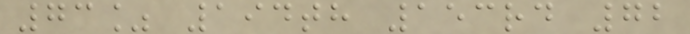73% 194th 153rd 72
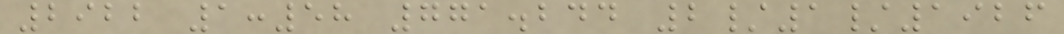2922 1:58 771.244 2/1/1926
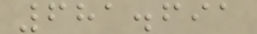681.691
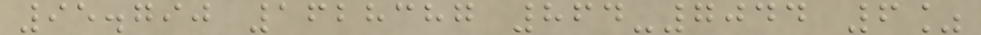95.790 1628387 864-7044 6%
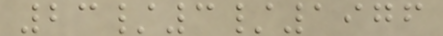23/3/1976
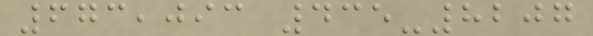673,093 435-8207
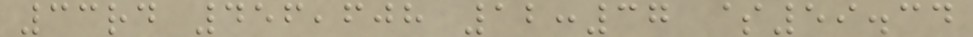33rd 456,608 12:37 $59.34
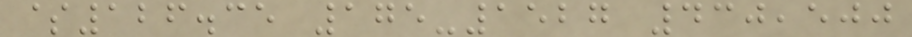$126.35 175-1527 430,500
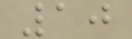10
